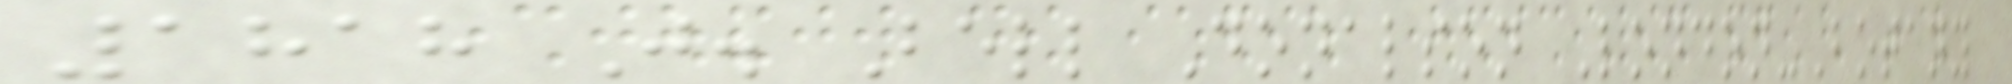1818 J. Bell Donalson London-Botany
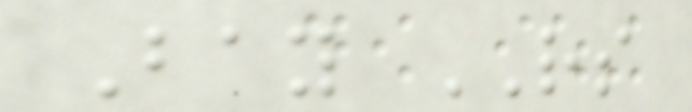Bay RS
